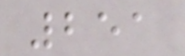251
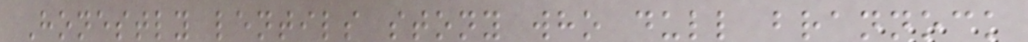Honestly lentils stony who dull brannock
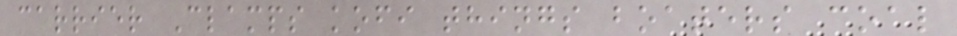carrier Clamps kofi things boaters coal
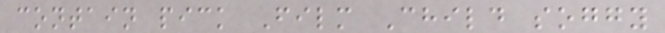contain pick Film Child soggy
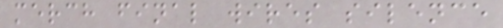merch final wires silence
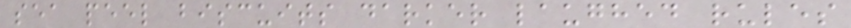sea peel biscuits darker laughed rules
